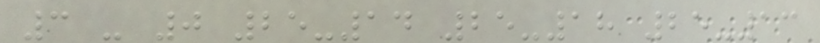3 - 0 25-14 25-18 25-13
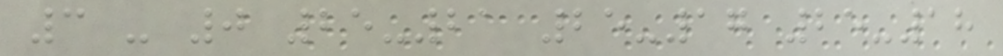3 - 0 25-21 25-17 25-18
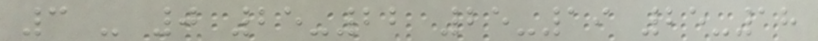3 - 0 25-22 25-19 25-18
